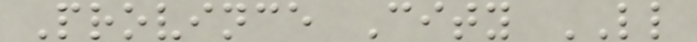Province City LL
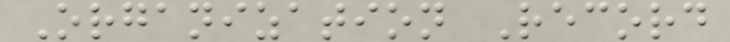Organization Record
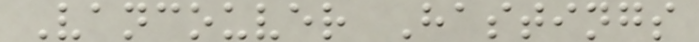Vancouver Hastings
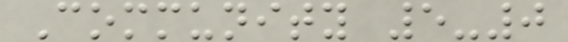Community 5-0
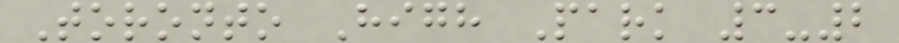Toronto High Park 3-2
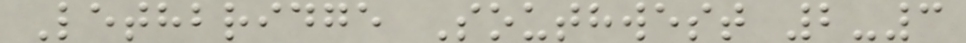Lethbridge Southwest 2-3
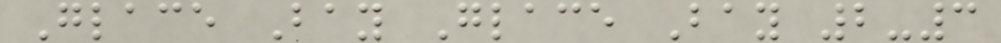Glace Bay Glace Bay 2-3
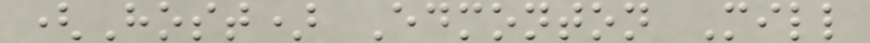(Host) Edmonton Mill
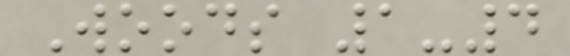Woods 1-4
